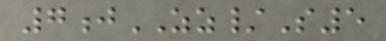7jZZ/S5
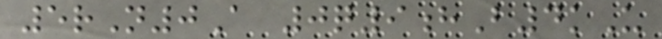5rN0A 0q9hB4kU
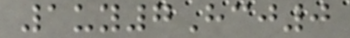1uy7Hcj0
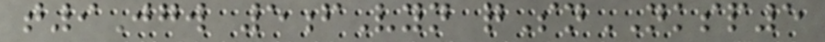t9Jgw 5fVyn qSnNKSP5
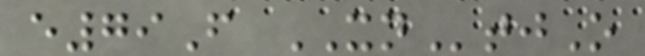e79F XNtjO
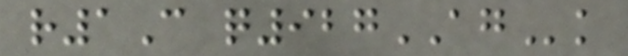r1C q927AGk
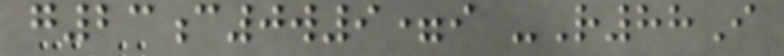g23c0w9=i -R88I
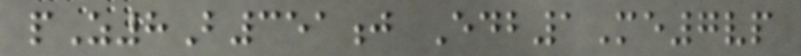pZ8B351j Edb1Me7vp
